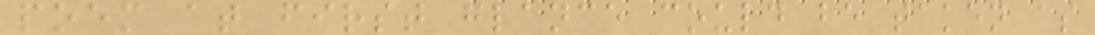poem at first glance could be taken as
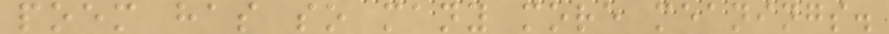poem has so many more meanings.
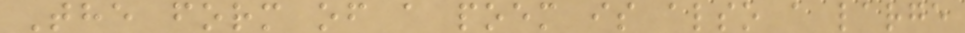The form of a poem is also a large
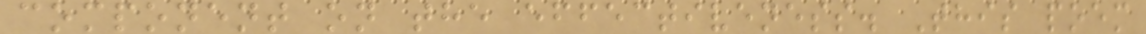component on the effectiveness. This poem
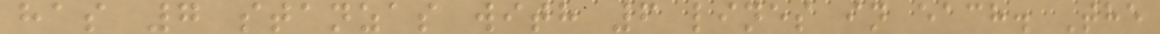has 7 stanzas with 6 lines in each. The
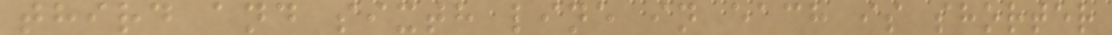third and sixth line in each is shorter
